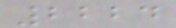2224
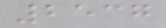2537
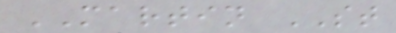MARTIN ST
